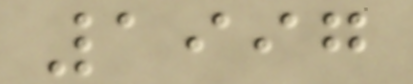1997
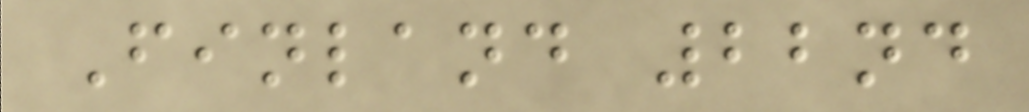Finland 22nd
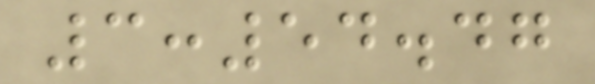3:54.47
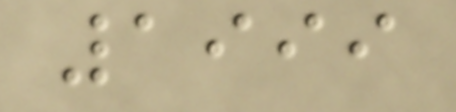1999
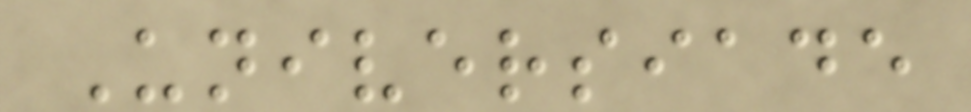Universiade
